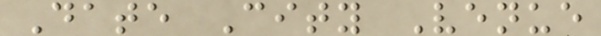Date City Venue
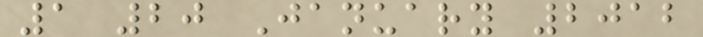1 20 January 2012
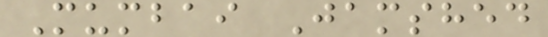Mumbai Jamshed
